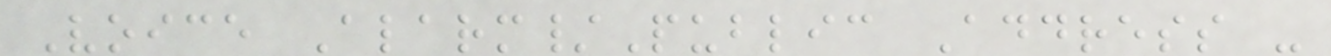Voice Alarm/Public Address -
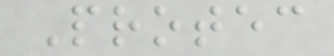Protec
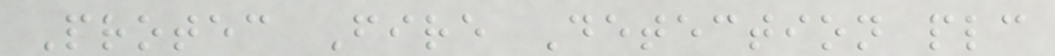Protec Fire Detection plc
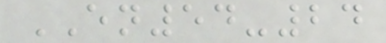EN54-24
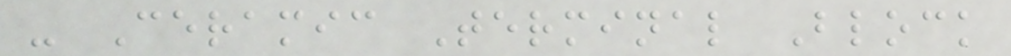- Ceramic Terminal Block
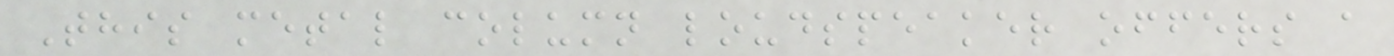This metal column loudspeaker offers a
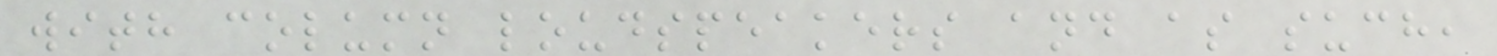with column loudspeakers and as such,
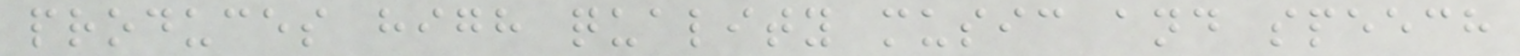produces high quality music and speech
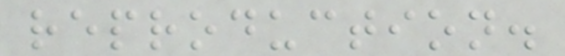reproduction.
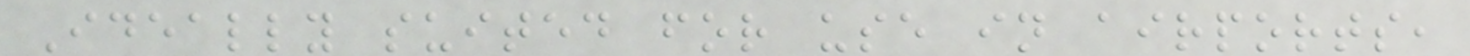Ideally suited for use in airports,
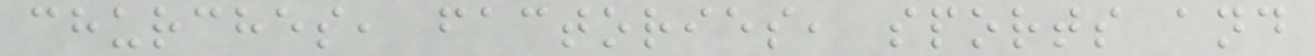churches, factories, sports and
